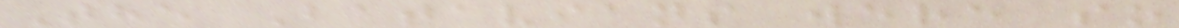The Batavians were so
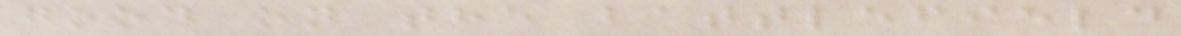good on the battlefield
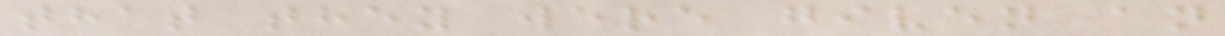that they were given an
